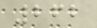262
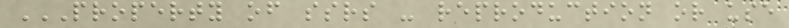PROPERTY OF SSRS - REPRODUCTION OR USE
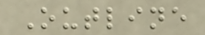Outline
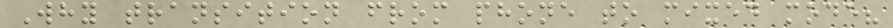Why transition from phone to mixed mode?
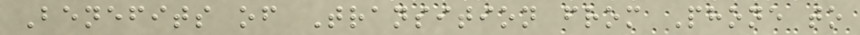Benefits of Transition from Phone to
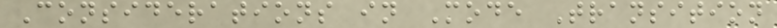Considerations in Mode Transition
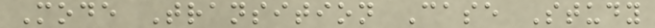Mode Transition Case Study
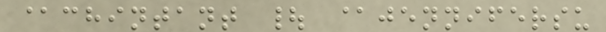@chintant | @jennifersu
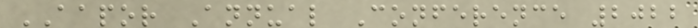AAPOR Annual Conference 2022
